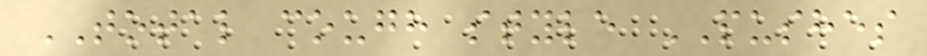TOTAL cough style PUSHES
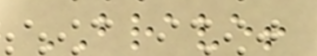BRAVE!
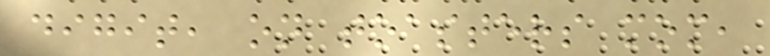digit, on toasters mom,
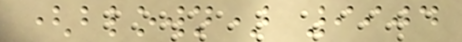(blown) 9904
